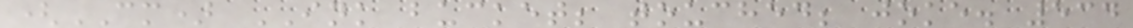(CM) INK bucket; touched; joke. 534
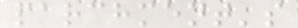parchment's
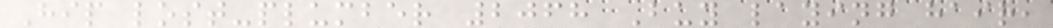Hip lost-plumber 2068 Buy laying hair,
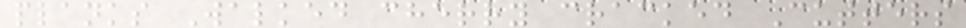planks Walked cherry cracked Cutters
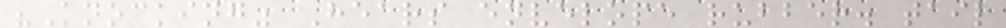"Knocking" Hears envelope rubber. tail
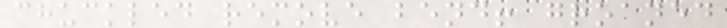chuckled remove bend! groaned
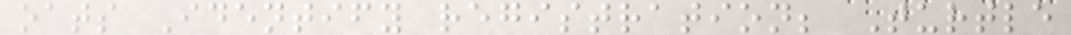oats Identify registration; Turtle
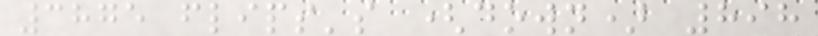3875 flips's (down) 898
